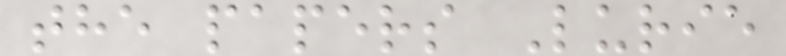the papers Lurie
